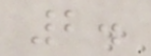2.
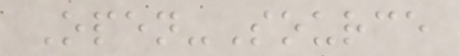Open-Source
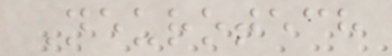Neurotech
